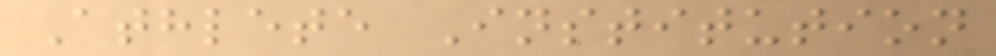Athlete Institution
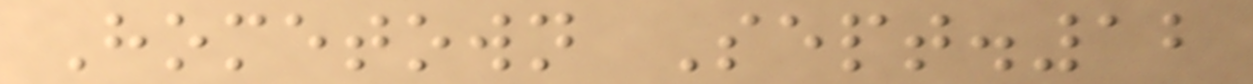Hometown Sept.12
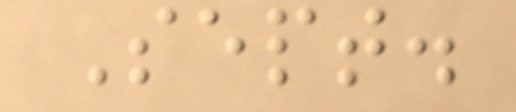Sept.
